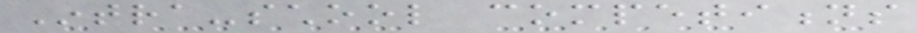Intra-school competitions
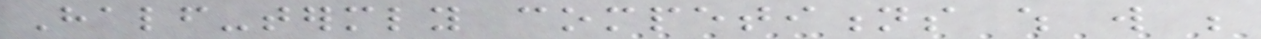Half-termly competitions which will be
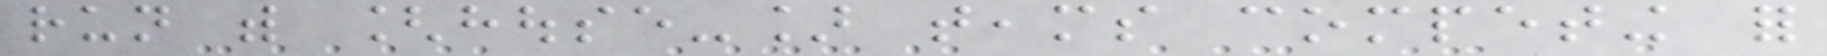run with [house-] teams competing for
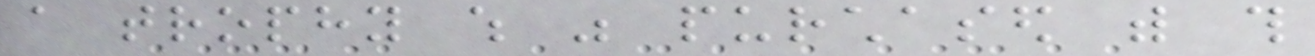a trophy which was purchased with this
